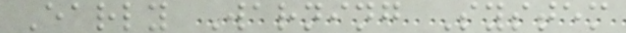Early Warning System
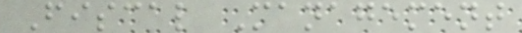Fiscal Management
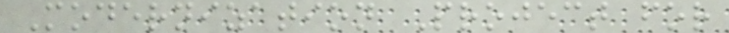Modernization Project for
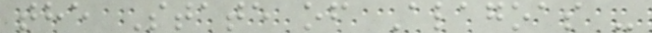the State of Alagoas -
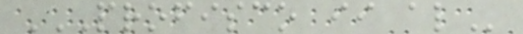PROFISCO II AL
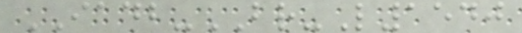IADB-BR-L1540
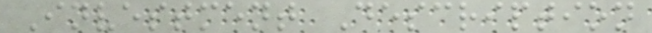Investment Description
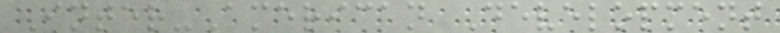Inter-American Development
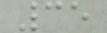35
